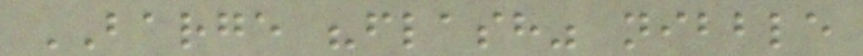BARGE "flash" nibble
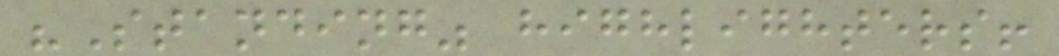"Standing" highlighters!
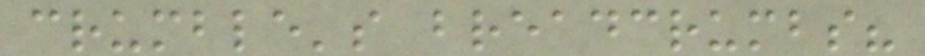crumble's breadcrumbs?
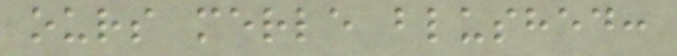ours merle blushed:
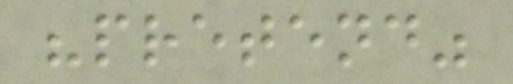"pretend"
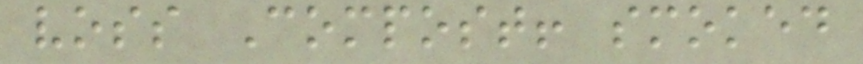voss Compost! smoked
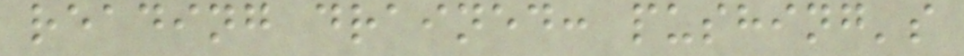reading drained: pushing's
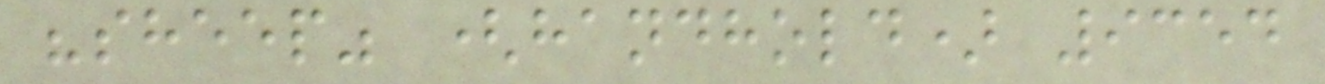"sheep" (handhold) 9354
